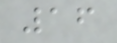16
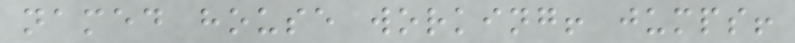named house working! jumps!
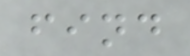find
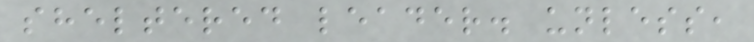sheltered leader. unless,
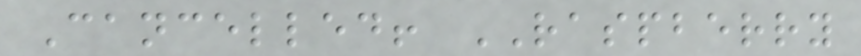Cancelled! RASPBERRY
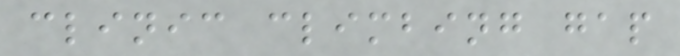clinic climbing gap
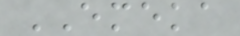EMEKA
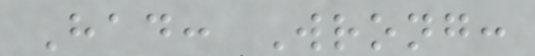Had: Wrong:
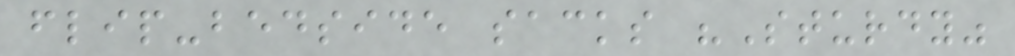flip-bedside sacks "Sturdy"
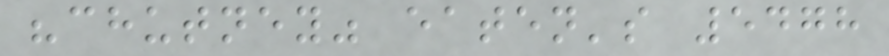"chutney" eaten's 5478
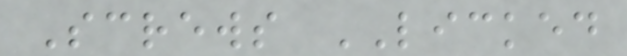Screws LICKED
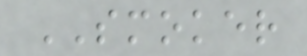SMOKER
